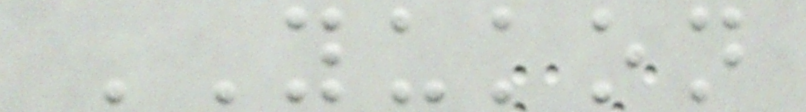YUKON
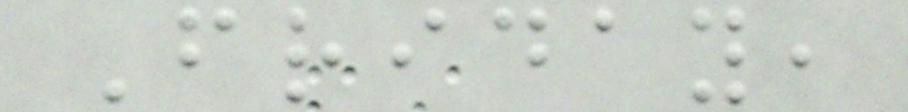Friday,
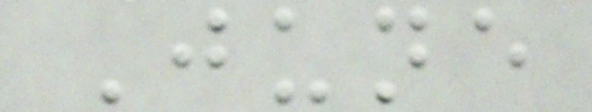June
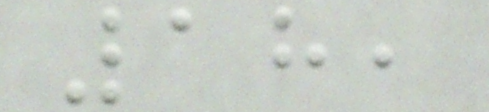18,
